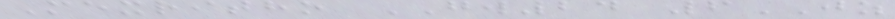Mexritho GW24 6JZ
